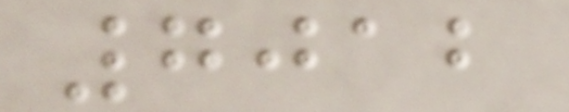7012
